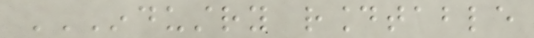INDUSTRY ROUNDTABLE
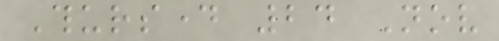Thursday 24 Nov
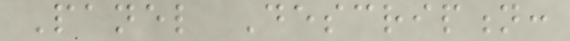Panel Description:
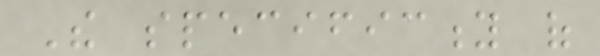The specificity of
